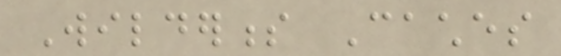Wilderness Caches
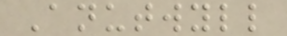Anutwyll
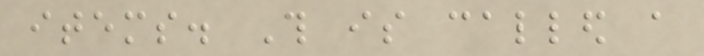items. This is called a
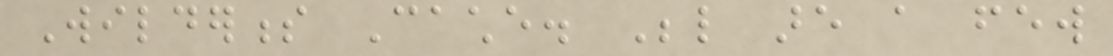Wilderness Cache. Below are a few
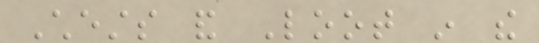Chests and Loot in the
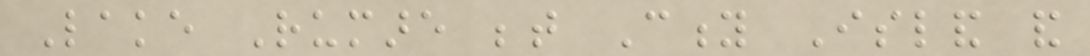Lake Rumare between City Island and
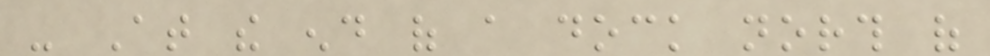- At the end of a dock north of
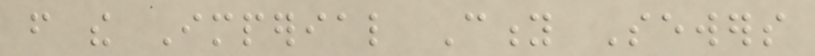from the Imperial City Sewers
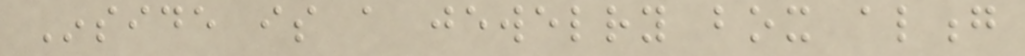Inside is a jewelry box along
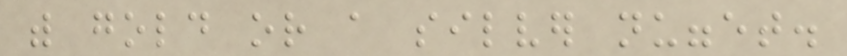with gold or a silver nugget.
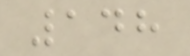148
